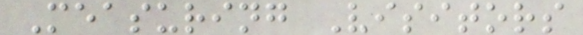Measuring Visitors
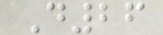D26
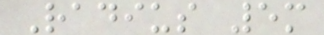Radius 5m
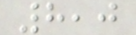8,0
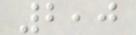2,0
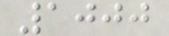1000
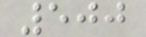500
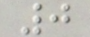0
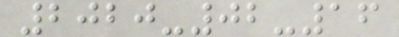2020-02-16
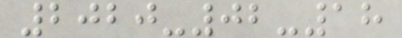2020-02-18
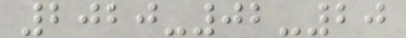2020-02-20
